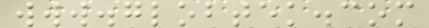www.globtek.com
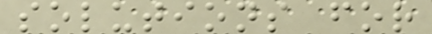solutions for
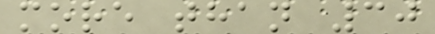more than 30
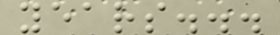years...
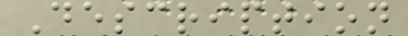Description
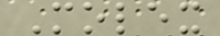Molex
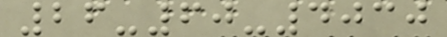26-60-4030
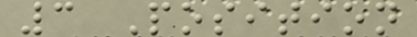3 Position
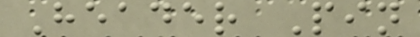Header Pin
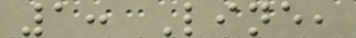1: Line,
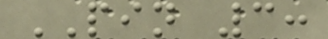PIN 3:
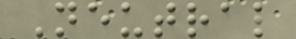Neutral
